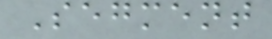Segment
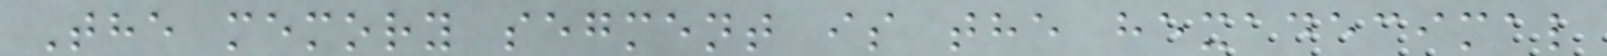The memory segment is the hexadecimal
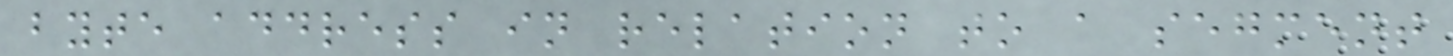byte address in relation to a segment
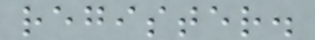register.
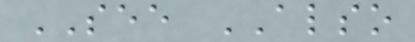SEE ALSO
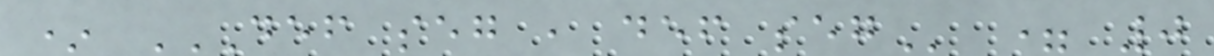* DEF SEG , DEF SEG = 0
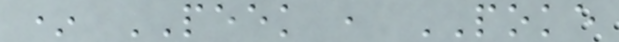* PEEK , POKE
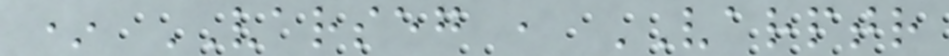* VARSEG , VARPTR
